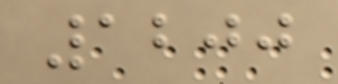1200
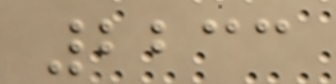2233
